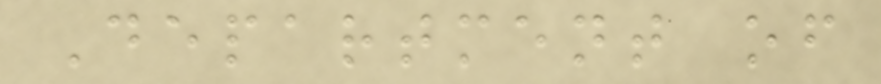Department of
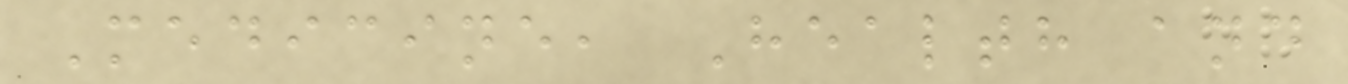Medicine, Health and
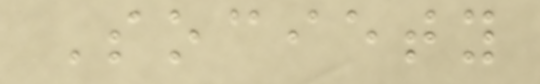Society
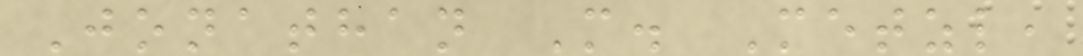Jonathan M. Metzl,
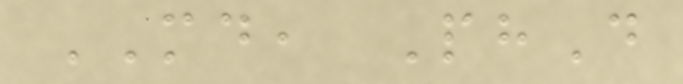MD, PhD
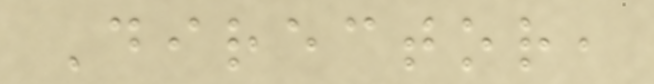Director,
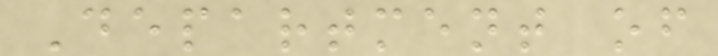Department of
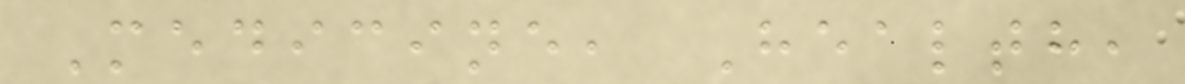Medicine, Health,
